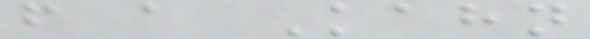from a Kahn
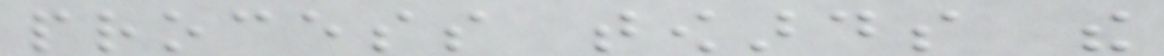process towards the
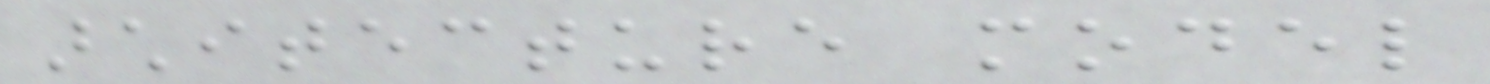architecture model
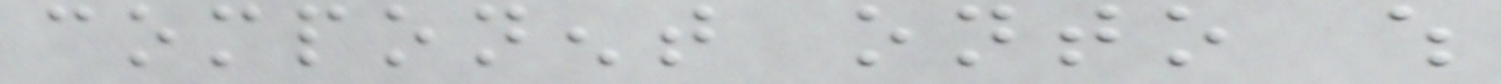component onto which
